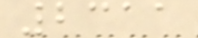2311
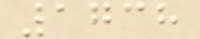1738
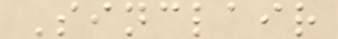Sinclair
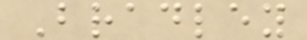Bradley
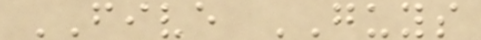FIVE GUYS
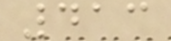413
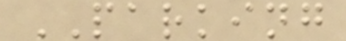PARKING
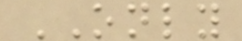ONLY
